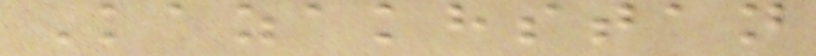Kazakhstan
